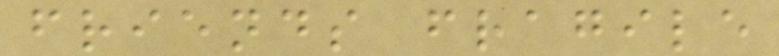friends fragile
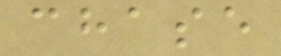chase
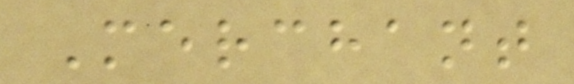Merchant
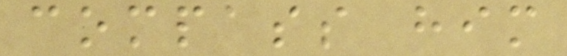compass him
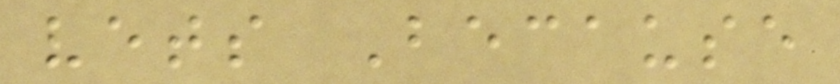vets Because
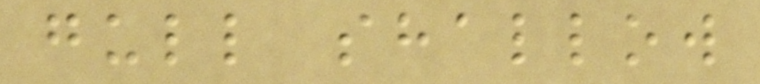gull shallow
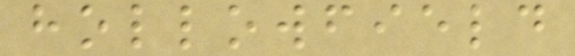hollowfield
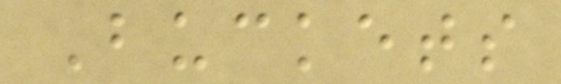Buckets
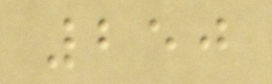250
